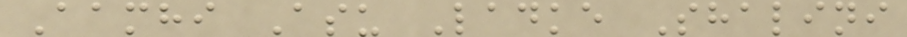Aamhi Asu Ladke Shalini
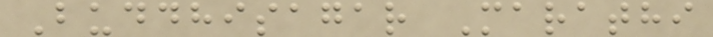Buddhisagar Marathi
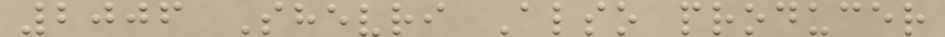2006 Shevri Also producer
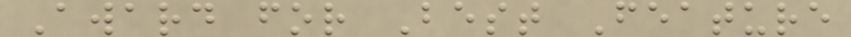Award for Best Feature
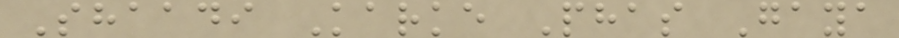Shaadi Karke Phas Gaya
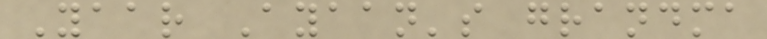Yaar Ayaan's grandma
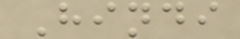Hindi
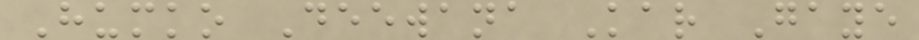Humko Deewana Kar Gaye
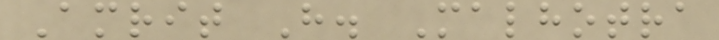Amrit H. Malhotra
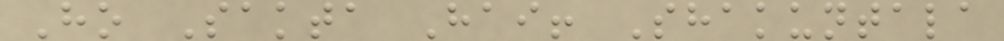Ho Sakta Hai! Shakuntala
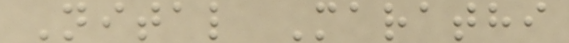Nital Marathi
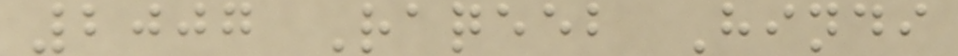2007 Raqeeb Hindi
